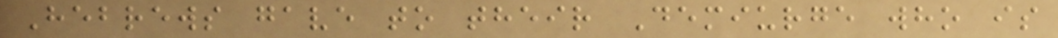Hebrews gave to their Demiurge who is
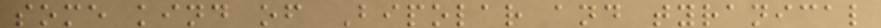some kind of Bipolar and tyranical
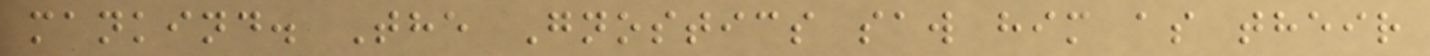mankind. The Gnostics saw him as their
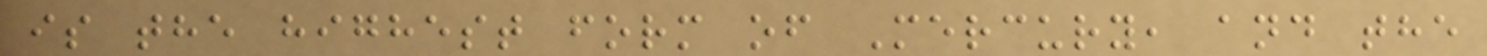is the highest form of Mercury, and the
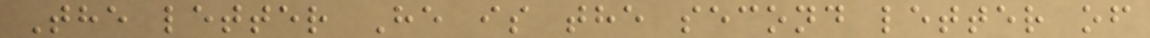The letter He is the second letter of
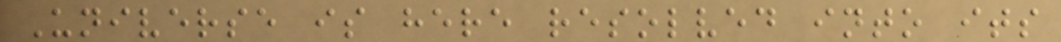Universe is here resolved into its
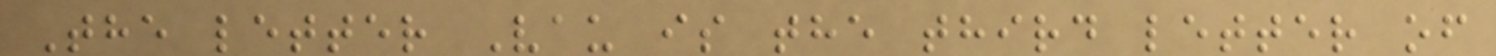The letter Vau is the third letter of
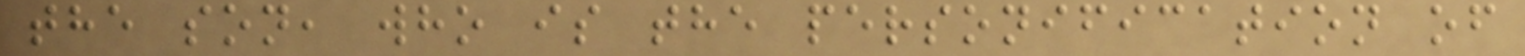the son, who is the personification of
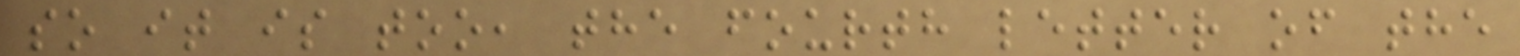so it is too, the fourth letter of the
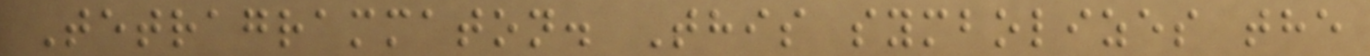Tetragrammaton. This symbolizes the
